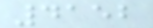4152
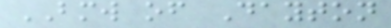BMW of Dayton
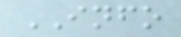INFO
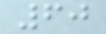60
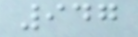947
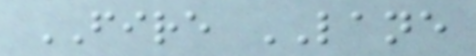FIRE LANE
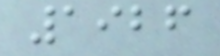1926
